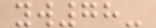yw78-
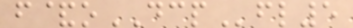f&oDCPfl5
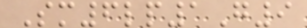Sm6lp1G9
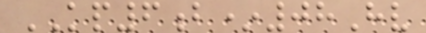KP6b*08Hv
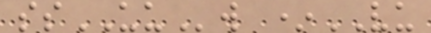ssUUw *VU
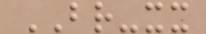BR-xx
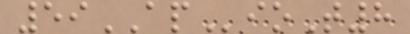59APioT8
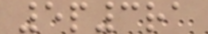5p3ra
